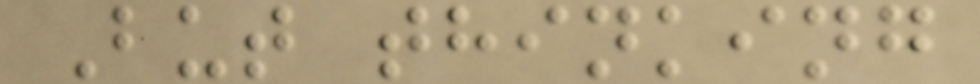But thinking
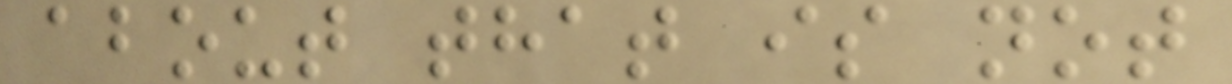about that is not
